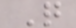Q
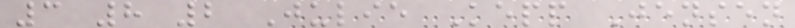3 8 2 Julie Kepp Jensen
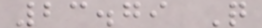23.79 Q
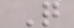Q
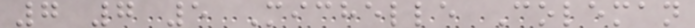7 7 5 Michelle Coleman
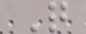Q
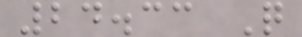24.33 Q
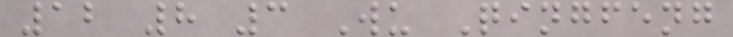12 8 3 Wu Qingfeng
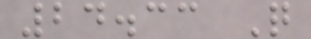24.33 Q
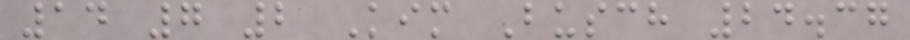14 7 2 Kim Busch 24.37
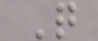Q
